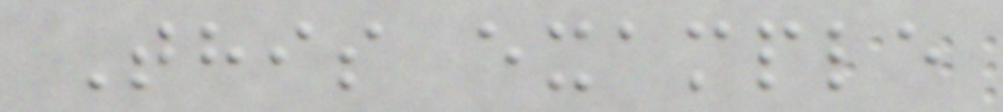This example
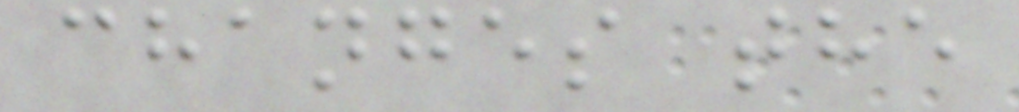changes the
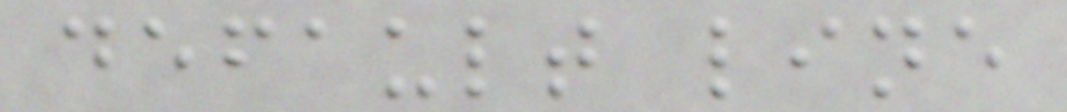default line
